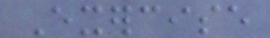Exercise
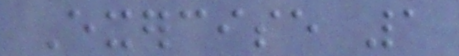Exercise 1
